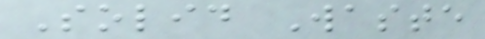Solid Waste
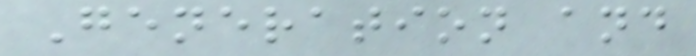Generation and
